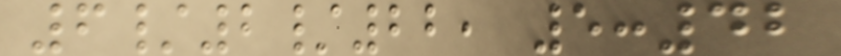6/2/22, 5:42
